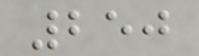250
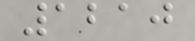1210
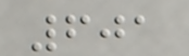601
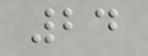24
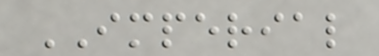IMPERIAL
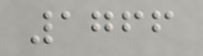1766
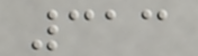313
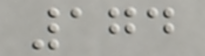174
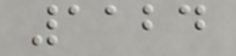1124
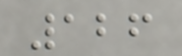126
